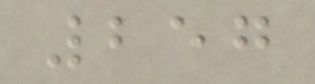257
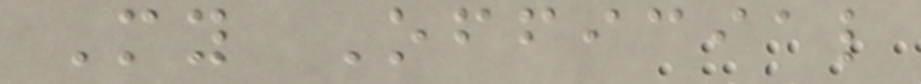My Official
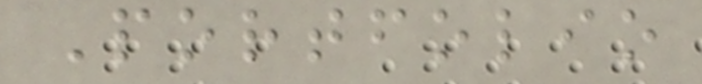Portfolio
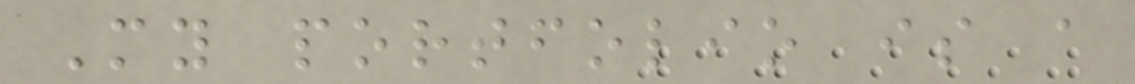My portfolio is a
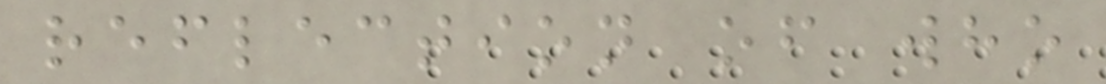reflection of who
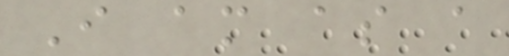I am as a
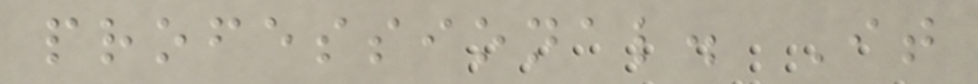professional. It
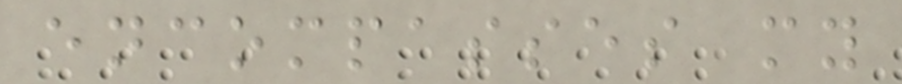encompasses my
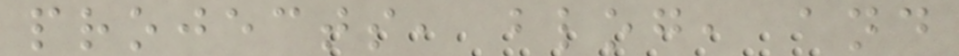projects, blog, and
